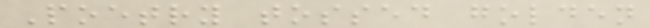Poetry tossed golden
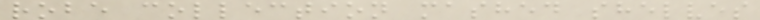robe collection mashed shelves
